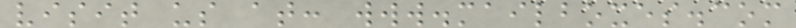visit us at: www.mailboxes.com
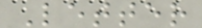Letter
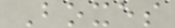Boxes
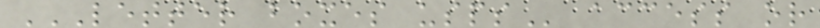LETTER BOXES USPS access or
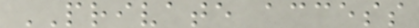PRIVATE access
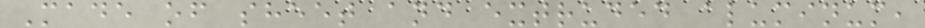Made of sheet and extruded aluminum,
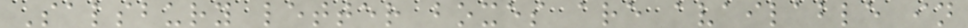Salsbury letter boxes are available in
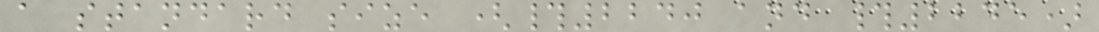a standard size (#2240 and #2245)
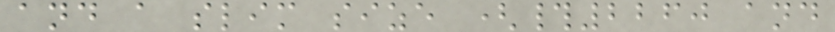and a slim size (#2260 and
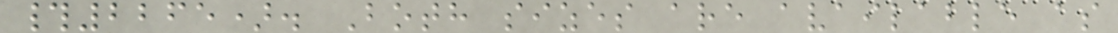#2265). Both sizes are available as
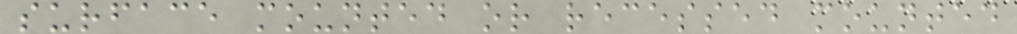surface mounted or recessed mounted
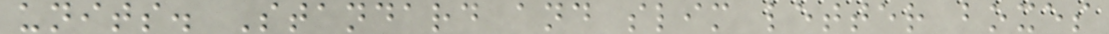units. Standard and slim letter boxes
